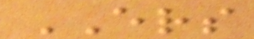ERS
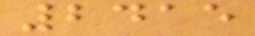2415
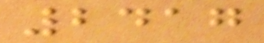2417
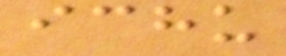ichu
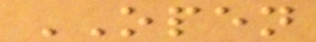OPEN
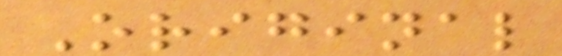Original
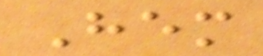Hem
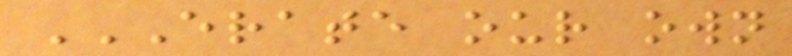ERATE OUR OWN
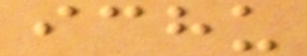ichu
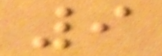9
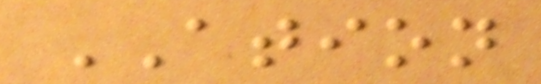ATION
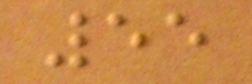55
